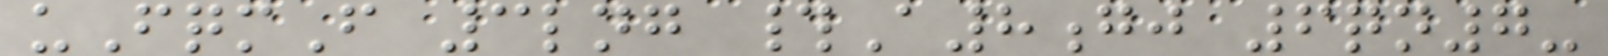uFqmF 3lng #A8gj 6qn7-
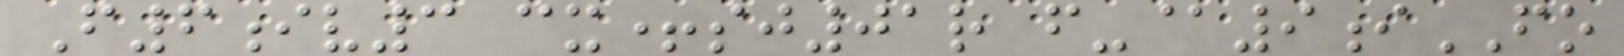F6iv3 cx+sj01r f-@9iFO
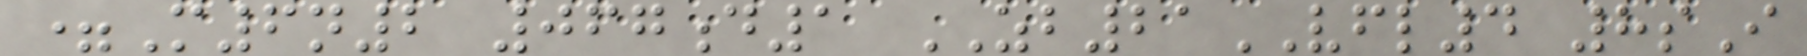=M6n2 067d1 ZB21VFL4 8sI
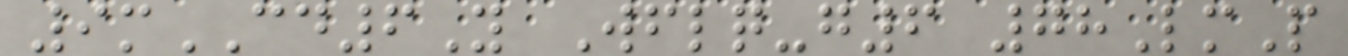9mCD6Y Wflq-g6 78LmP
